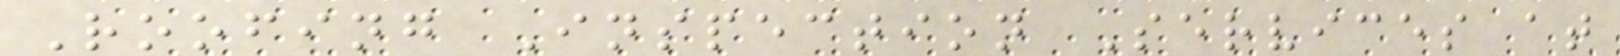Roofing Inspection Services at
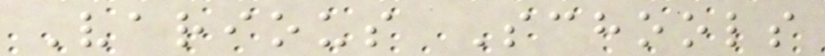Various Schools
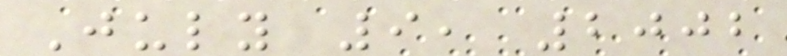July 9, 2002
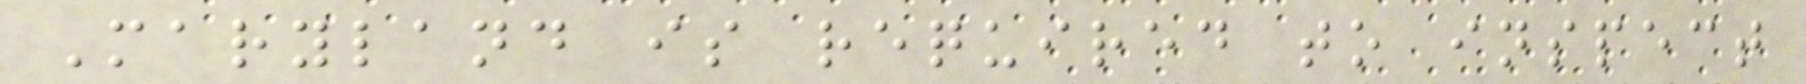Maryland is required to inspect
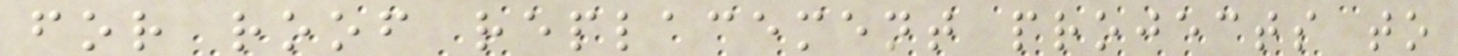for roof replacement projects to
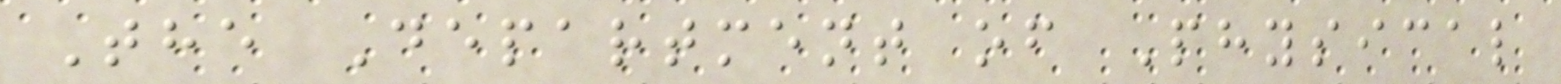The Department of Physical
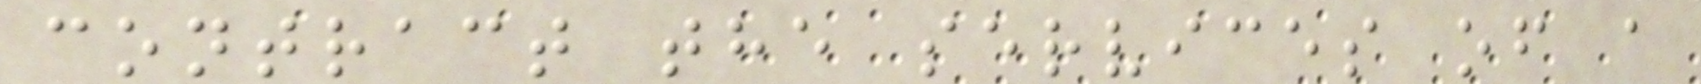contract the services of a
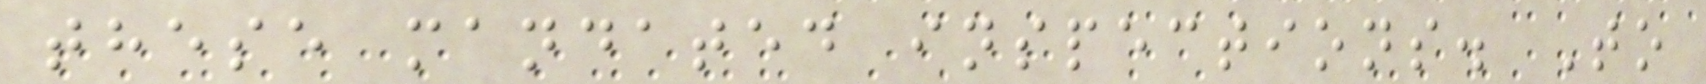these mandated inspections. To
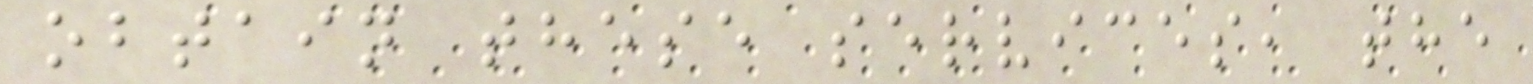obtain these services, the
